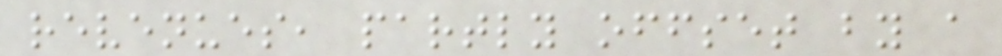revenues, partly offset by a
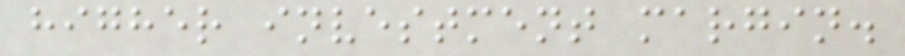higher investment margin.
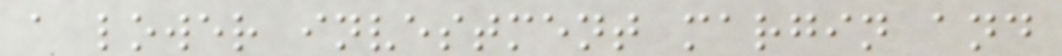a lower investment margin and
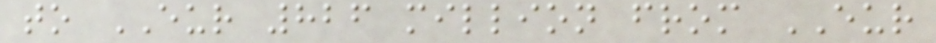to EUR 826 million from EUR
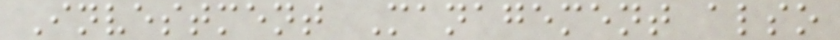Investment Management also
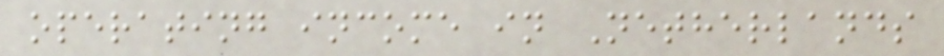operating income in Netherlands
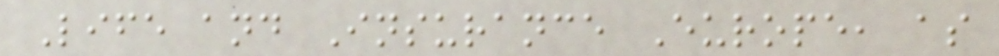Life and Insurance Europe, as
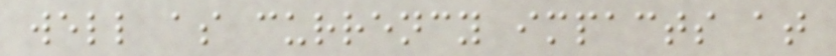well as currency impacts at
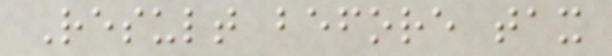Result before tax
